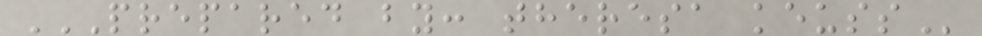PREPARED BY: THERESA KEUSS
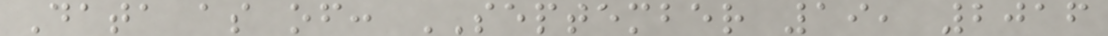Data as of: SEPTEMBER 19, 2016
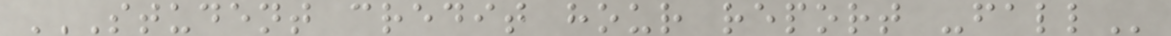STUDENT CREDIT HOUR REPORT -FALL
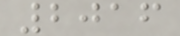2016
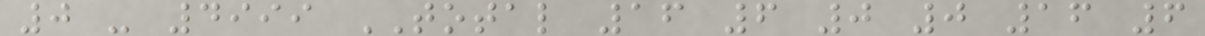0 - 4999 TOTAL 16 6 0 0 16 6
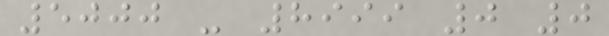5000 - 8999 0 0
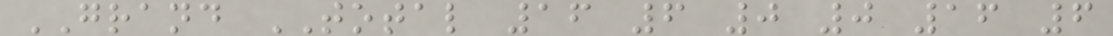GRAND TOTAL 16 6 0 0 16 6
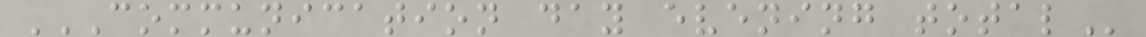COMMUNICATION DAY EVENING TOTAL
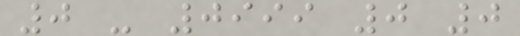0 - 0999 0 0
